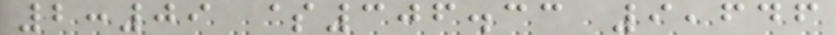2:09 $306.33 9,646
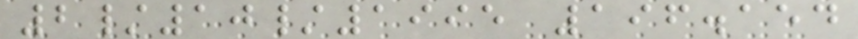2/10/1995 196.154
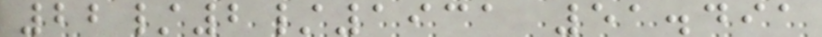22/2/1931 51.491
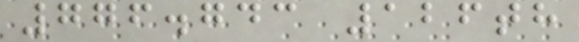776.743 126th
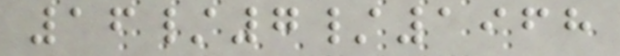16/7/1968
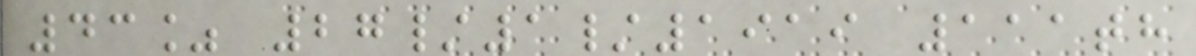43% 27/1/1919 111th
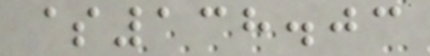$138.03
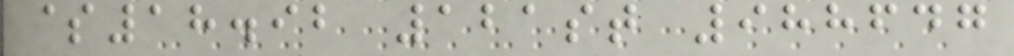$18.92 121st 988647
